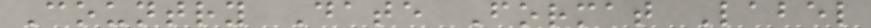Country Date Format Label
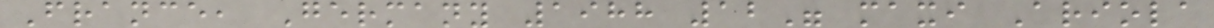France, Germany 1988 12" maxi Ariola
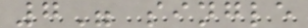7" single
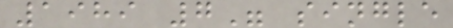1989 7" single
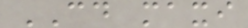CD maxi
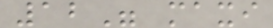12" maxi
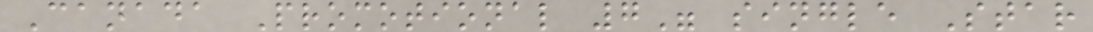Canada Promotional 7" single Star
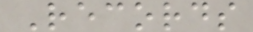Records
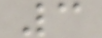3
